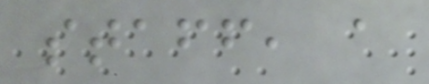staff, a
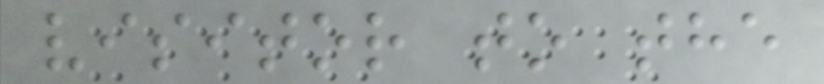visitor to the
